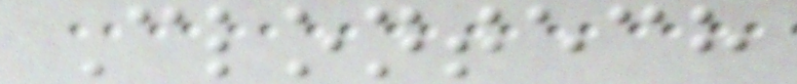Clontech
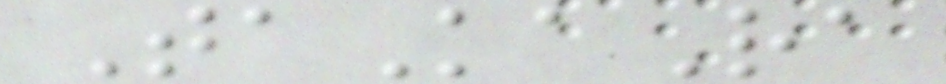TaKaRa
